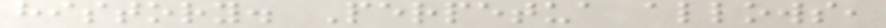history. Perpetua allows,
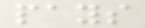pays
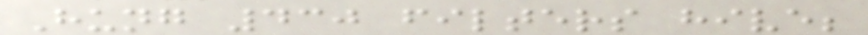Hung 430 filters hive;
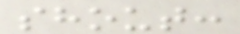shout:
